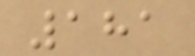181
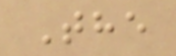The
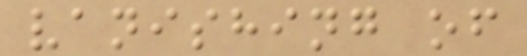vanishing of
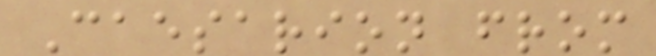Caesarion from
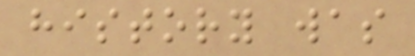history was
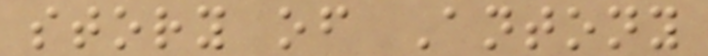story of Antony
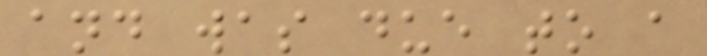and was due to a
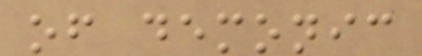of demonic
